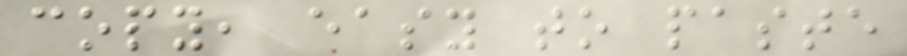copy, easy to paste
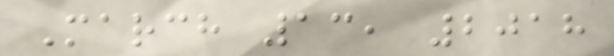March 13, 2018
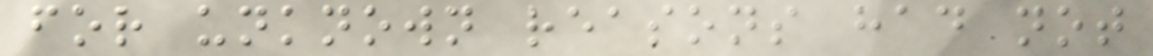for unknown reasons had not
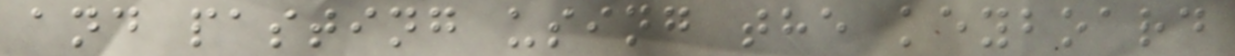and pasting using the keyboard
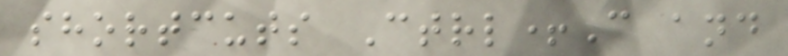shortcuts Ctrl+C and
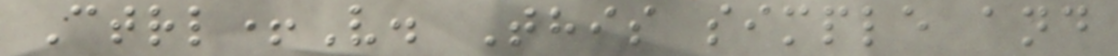Ctrl+V. This simple and
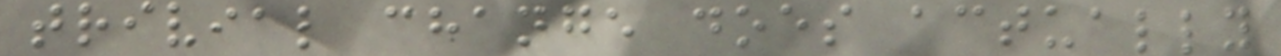trivial change does actually
